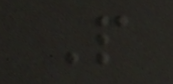P
